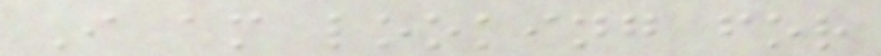I am looking for
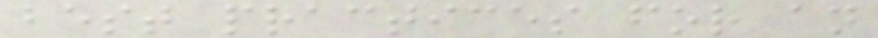best practices for an
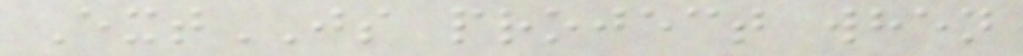ExtJS project when
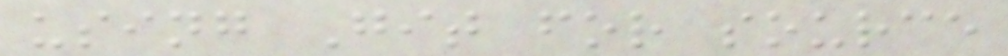using Git for source
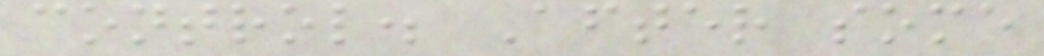control. After some
